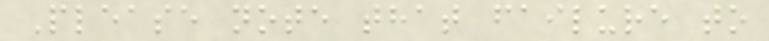Please note that failure to
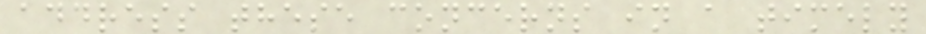address these concerns in a timely
